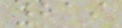219
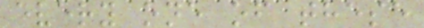every one of these
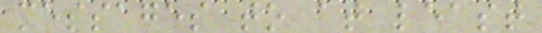messages to at least
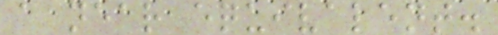a near equivalent.
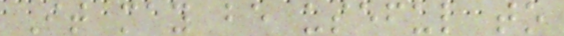It may be useful to
